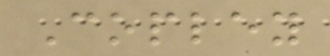Copley
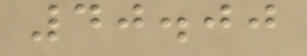40.00
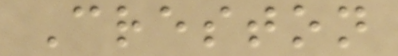Creston
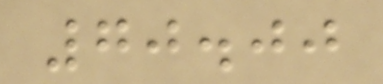70.00
